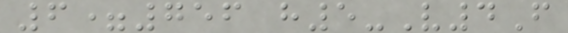6=756 h5-V4F
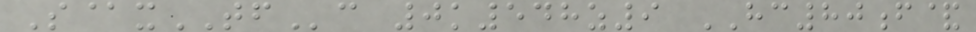S@xTFc 0k548z9 HC80f&
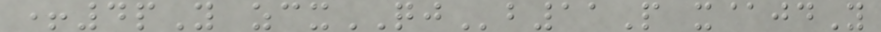+4pY zcxQJb11P x@jdY
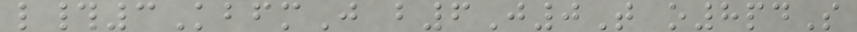l#3KbfmJ b6J0T o8pdS
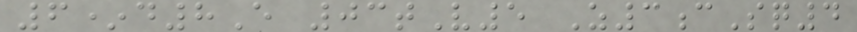6*d8E 03tV5 Z3cSq4
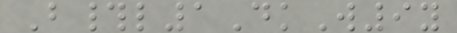B#l1DkW9y
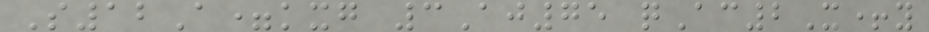S12A=kxg 3Aj75 qAc2X+y
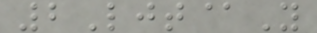2Ljt@Y
